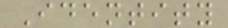Identity
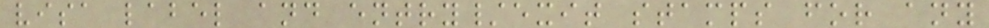visa label and entry/exit stamps for any
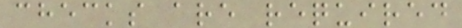checks are required
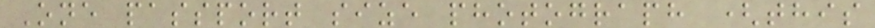One passport size photograph (this
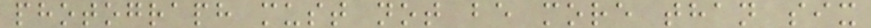photograph must not be more than six
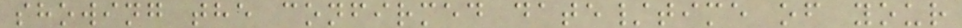showing the confirmed date/time of your
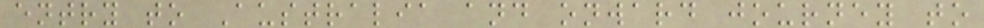entry to Australia and onward journey to
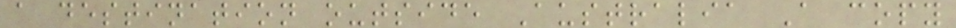a destination outside Australia A copy
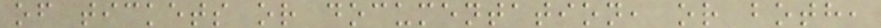of tickets or documentation, or both,
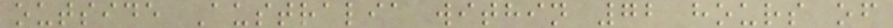outside Australia within 72 hours of
